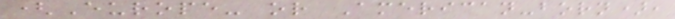(Europe- or American-born),
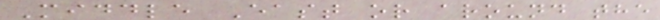Middle East or around the
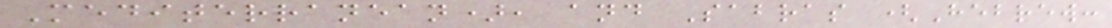Mediterranean), and Sabras (Hebrew:
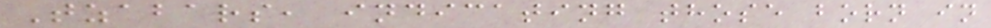Tzabars, indicating those born in
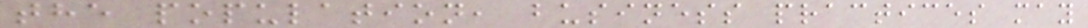the population, business practices may
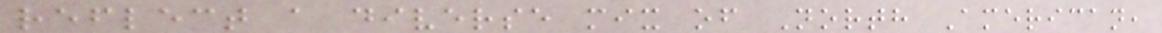reflect a diverse mix of North American,
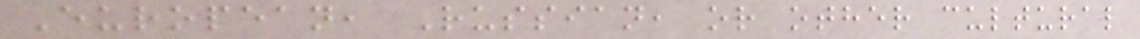European, Russian, or other cultural
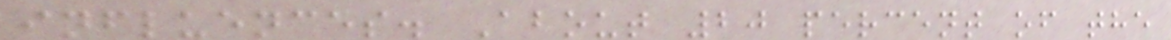influences. About 20 percent of the
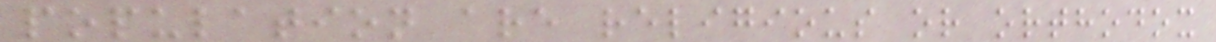population are religious or orthodox
